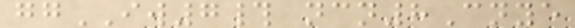ggIW7# ncn8Cnye
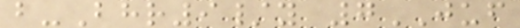b-Bhr9/y 7JUF
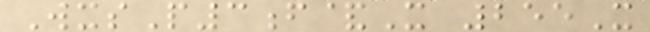WxsP3f&X 255X
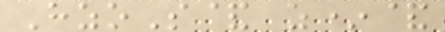HzoS& z*&
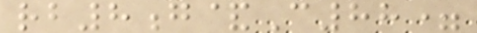rb8g&C88=
